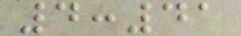4:41
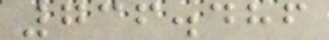736.486
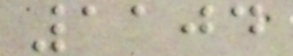1104
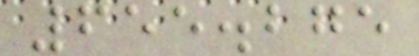655.275
